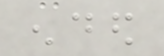ended
